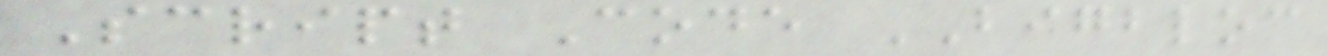Script Code BIGBLOC
